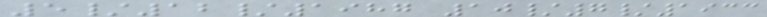5/12/1987 10/7/1933
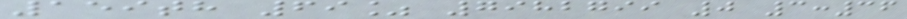159th 69% 7982799 0 3:36
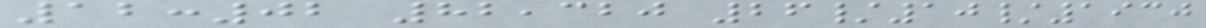12:02 82,320 26/10/1930
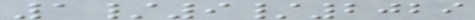1/9/2029
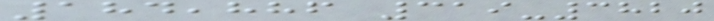184,886 319-3820
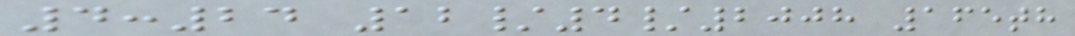4:24 12/4/2008 165th
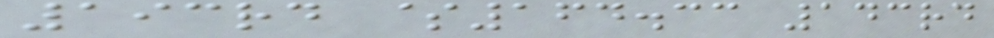193rd $164.33 143rd
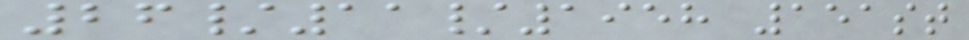26/11/1958 151st
